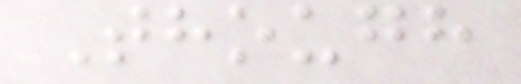Though
